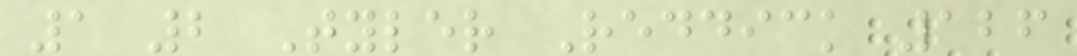1 2 Tyler Reddick 126
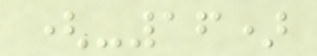(-16)
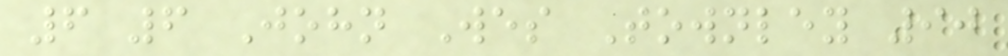6 6 John Wes Townley 90
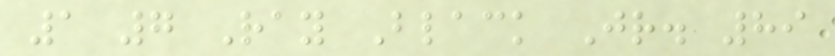1 7 Ray Black Jr. 89
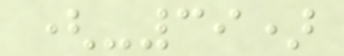(-39)
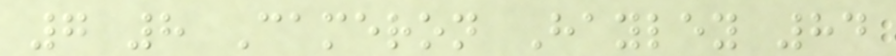7 8 Cameron Hayley 84
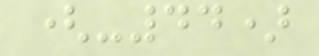(-44)
